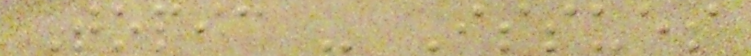Topic - Issues
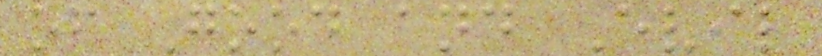of Good and Evil
